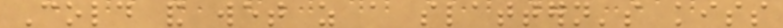Cold and wet as a slattern's kiss
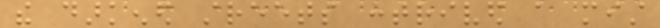the darkened streets contrived a mist
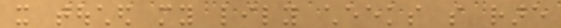it touched my lily cheeks so rare
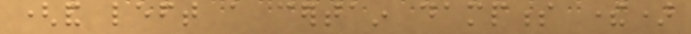(and left a certain dampness there)
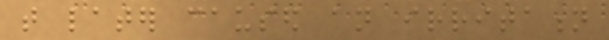that later caused an irritation
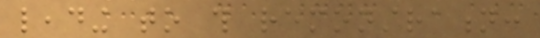leading to this remonstration:
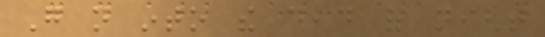Go not into the dead of night
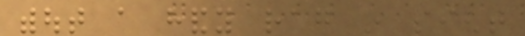without a handy rag in sight
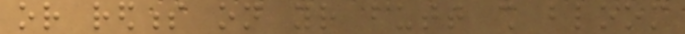or redness on your butt shall bloom
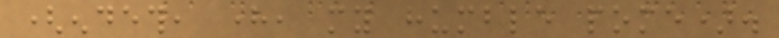(endeth, here, my humble pome).
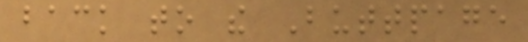back to the Buttpage
